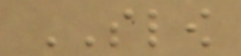SLOW
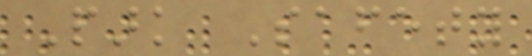Park Safety
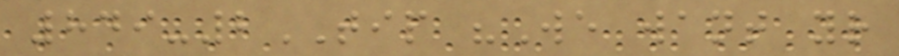849-2TIP "We want your
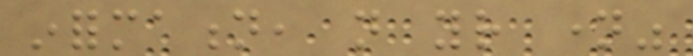information, not your name"
